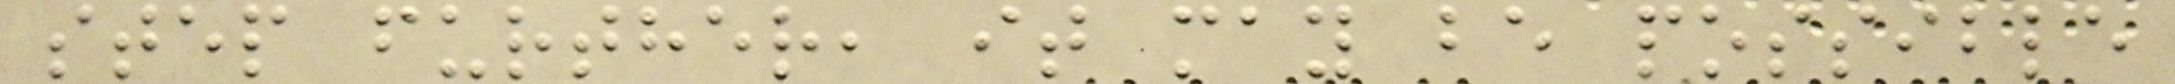step further, it may be possible
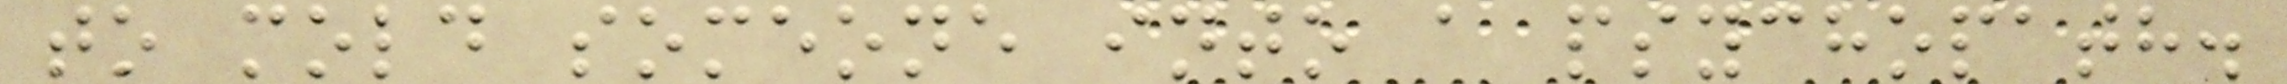to mold someone into a psychopath.
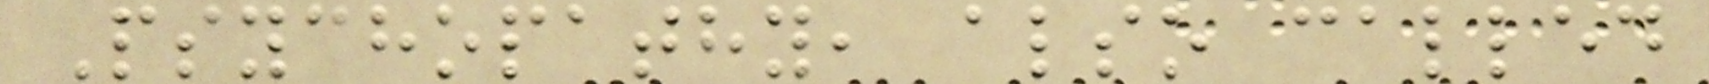Psychopathy, also called
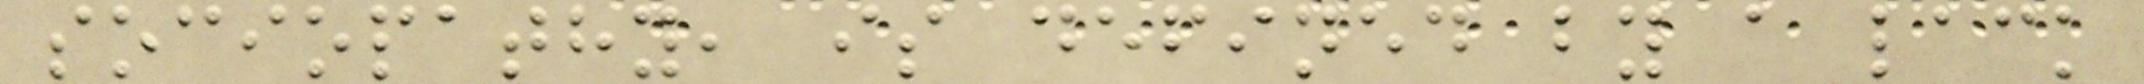sociopathy, is defined by a lack
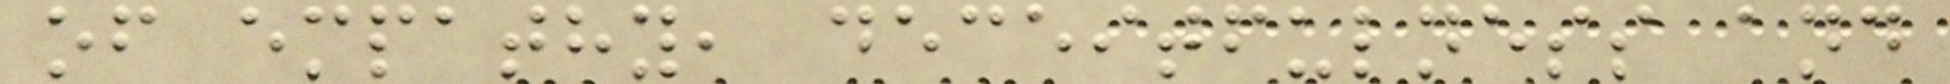of empathy, deceitfulness and
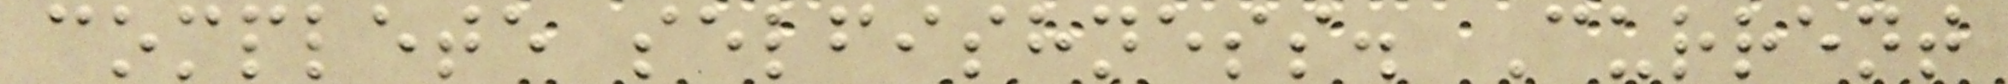complete selfishness. Current
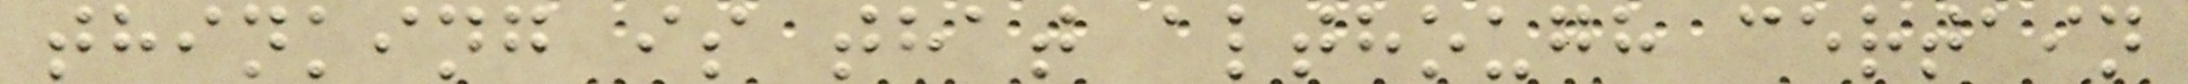thinking is that although certain
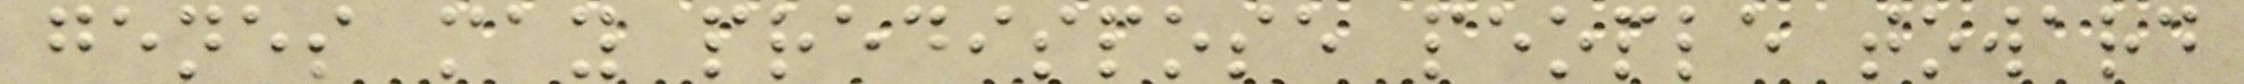genes may predispose people toward
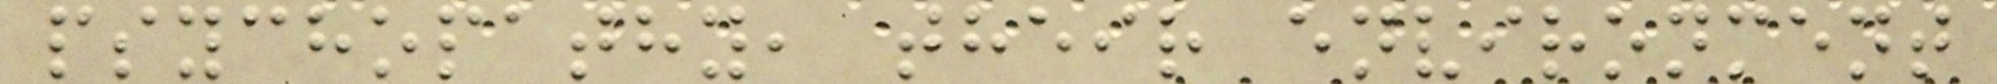psychopathy, their environment
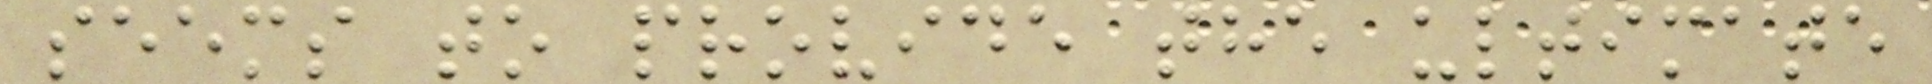seems to provide the ultimate
